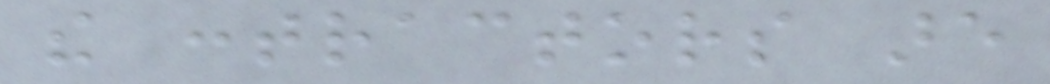the contractors are
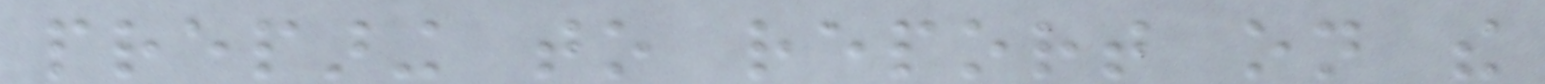preparing to report on the
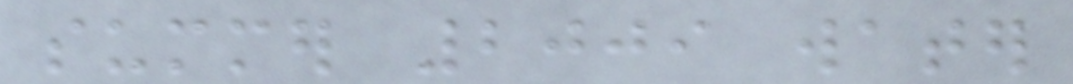summer 2009 water
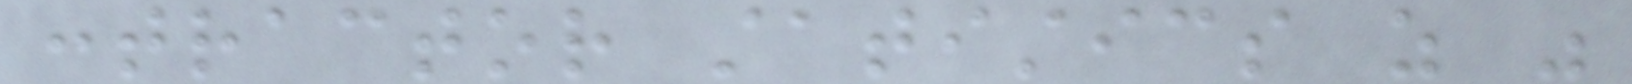contractor statistics as was
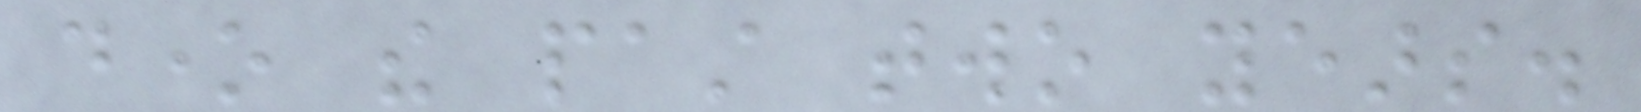done the past two years.
